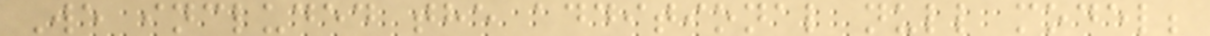We included the additional null model;
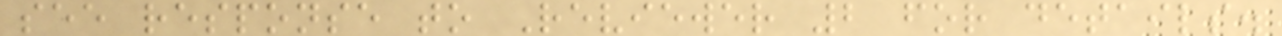see response to Reviewer 2 for details.
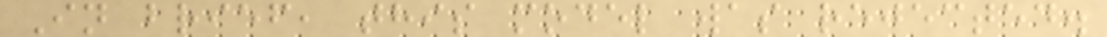In brief, this model was rejected.
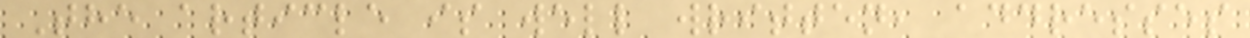The article is well written, addresses
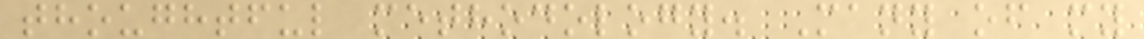thoughtful methodology. Many of my
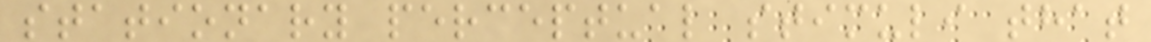stationary perceptual stimuli that
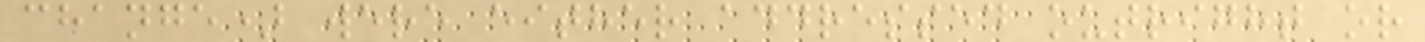change) were either addressed outright or
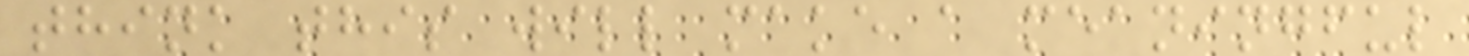think this will make a meaningful
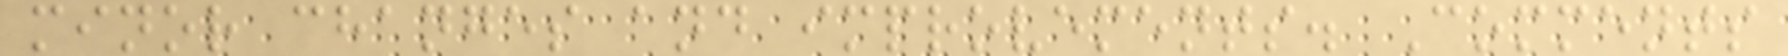minor changes and improvements. Comments
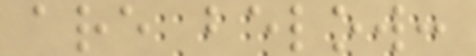are below:
